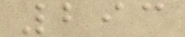293
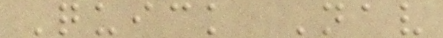Quick Nav
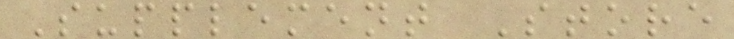Supplement Store
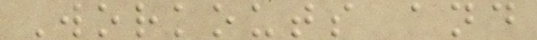Workouts and
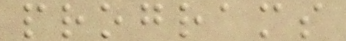programs
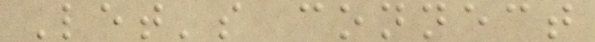Let's connect
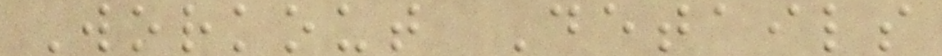Workout Details
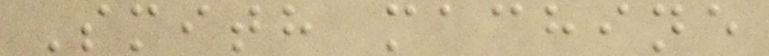Smith machine
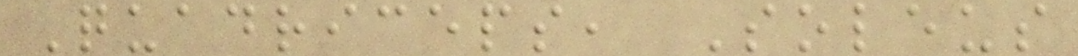Quadriceps, Soleus
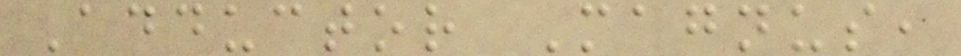Adductor Magnus,
